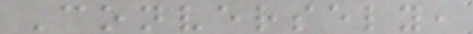Conversely,
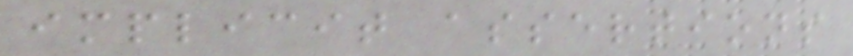implicit assertions
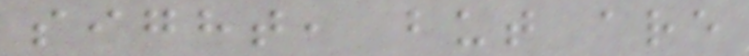sight, but are
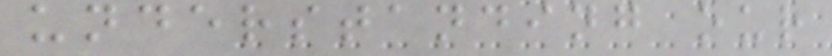understanding our
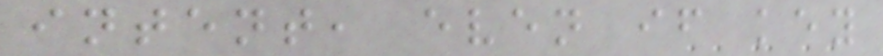intent, even if key
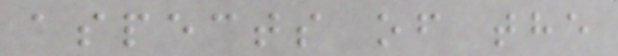aspects of the
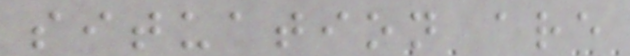situation are
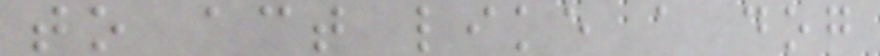to act like a dog
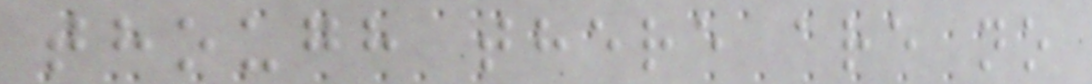though there are no
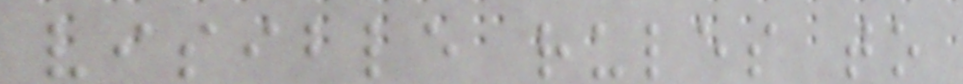visible rules to
